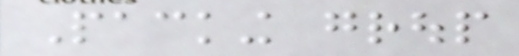Packing group
